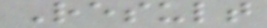Result
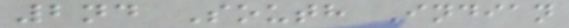2nd South Indian
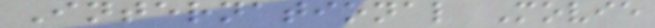International Movie
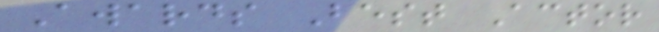Awards Best Actor
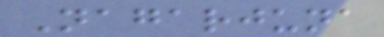Nagarjuna
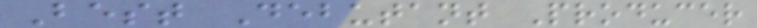Best Debutant Producer
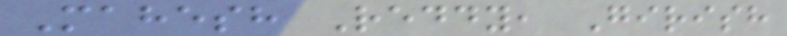Mahesh Reddy, Girish
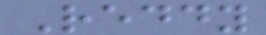Reddy
